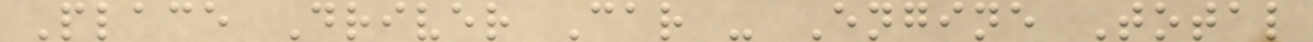Place Driver Car - Engine Total
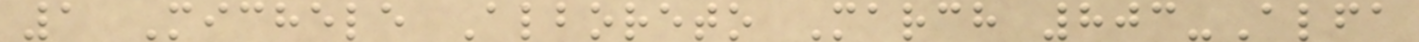1 Michele Alboreto March 803-Alfa
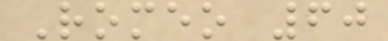Romeo 60
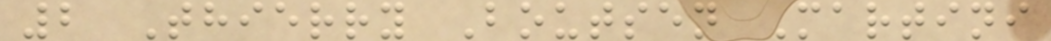2 Thierry Boutsen Martini
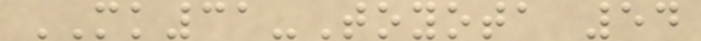MK31-Toyota 54
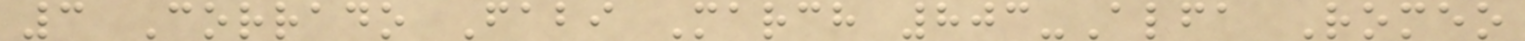3 Corrado Fabi March 803-Alfa Romeo
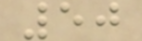50
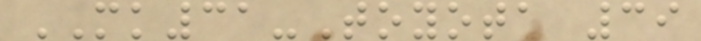MK31-Toyota 39
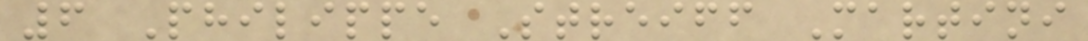6 Philippe Streiff Martini
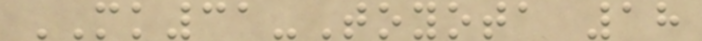MK31-Toyota 18
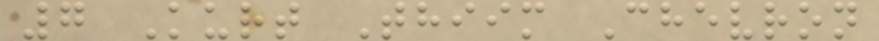7 Kurt Thiim Chevron
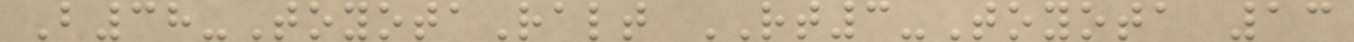B38-ToyotaRalt RT3-Toyota 13
